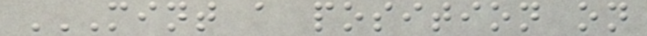MINT A POSITION ON
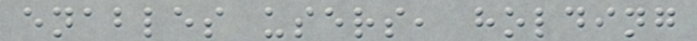enables users, holding
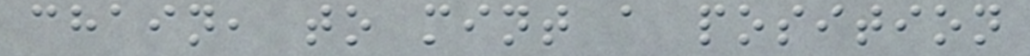chain, to mint a position
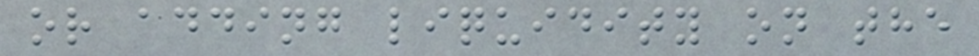or adding liquidity on the
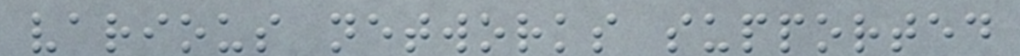various networks supported
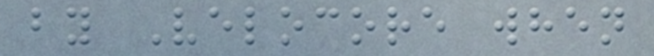by Velocore when
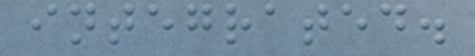integrated.
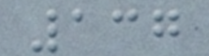137
